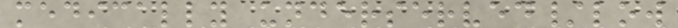medically underserved/low
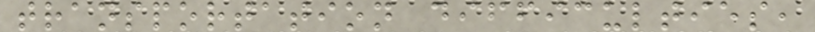transportation difficulties,
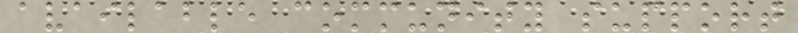available community support
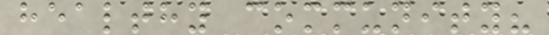healthy community?
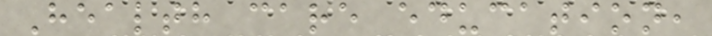Health care education,
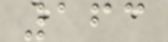163
